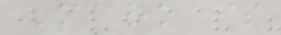Mark is
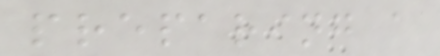preparing a
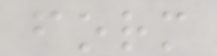form
